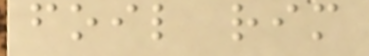foil rim
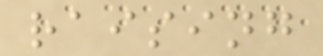raising
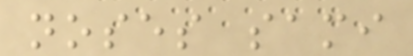noses sami
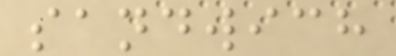sandwich
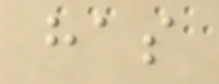has
